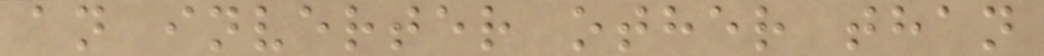an inverter other than
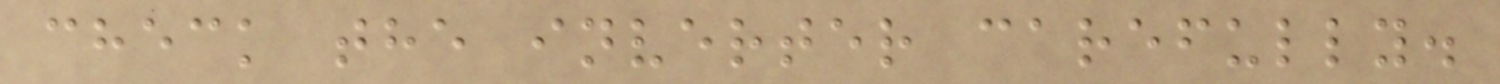check the inverter carefully.
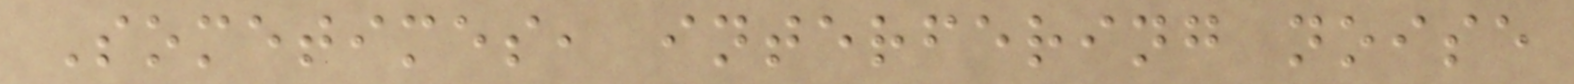Sometimes, interfering noise
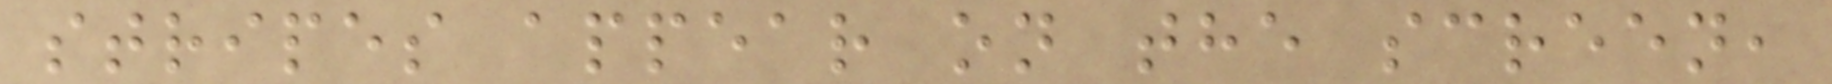stripes appear on the screen,
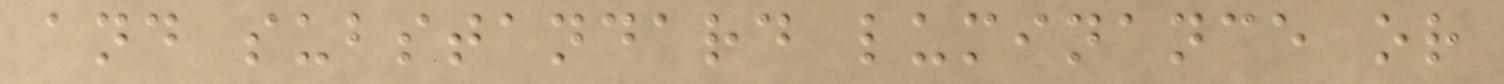and substandard luminance or
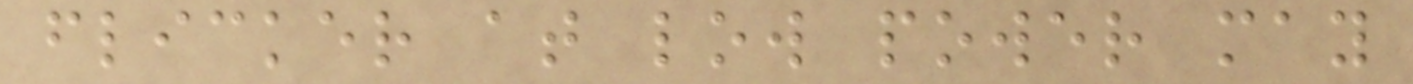flicker at low power may
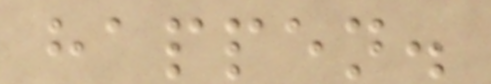happen.
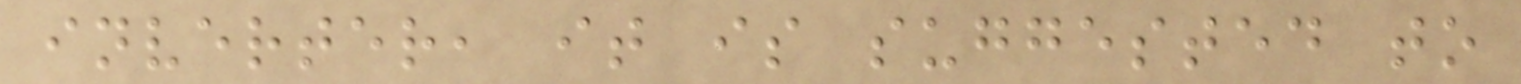inverter, it is suggested to
